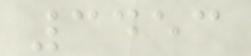3453
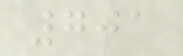701
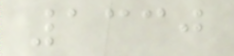1330
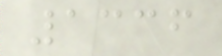1336
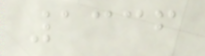1336
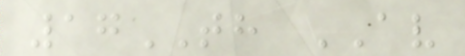17TH AV
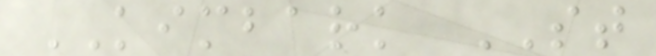KIMBARK ST
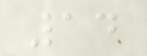14
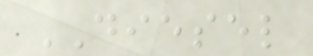DIESEL
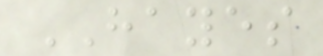HAYES
